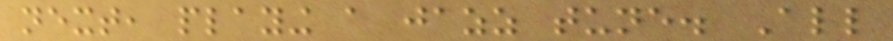next, playing a jazz tune. All
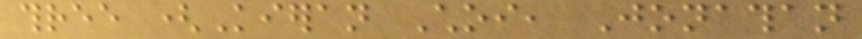three (Kieran Choi, Jonathan
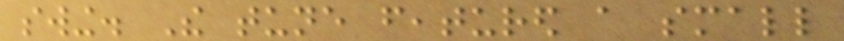swing. The tune featured a small
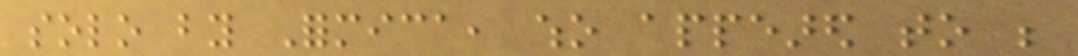solo by Formica, who appeared to be
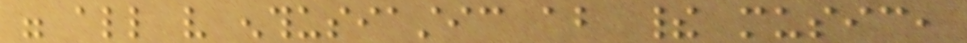were all very enthusiastic about their music,
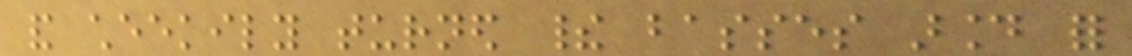and cheekily turned their basses around for
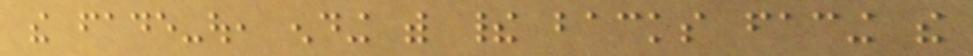the fade-out, ending with their backs facing the
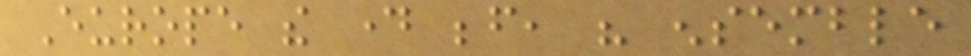Europe the day before, his ensemble
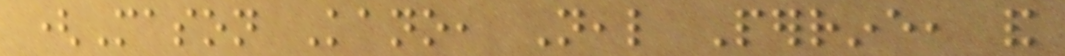(Mason Kano, Neal Perrine, and
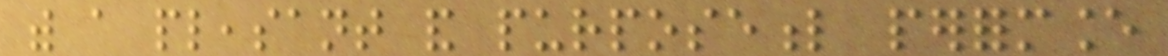with a pleasant and purposeful performance
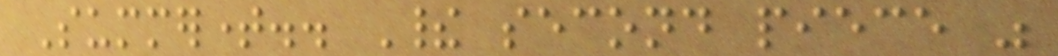Summertime.. Their second piece was
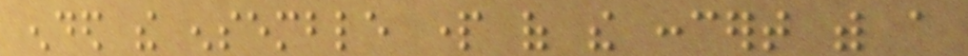ended the ensemble part of the concert with a
